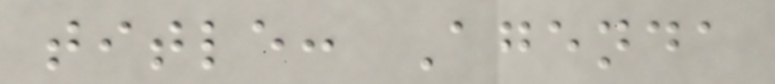title: Agenda
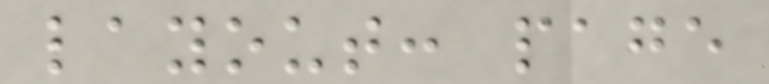layout: page
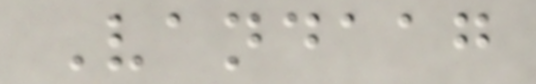Vandaag
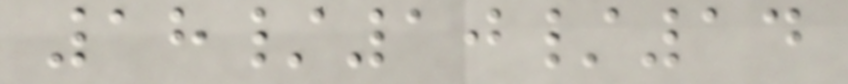18/10/14
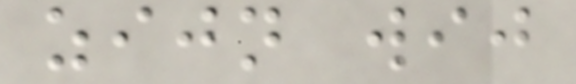zijn wij
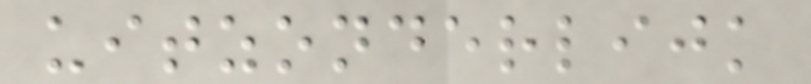uitzonderlijk
